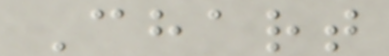Chart
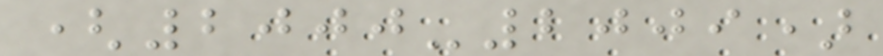(2000-2009)
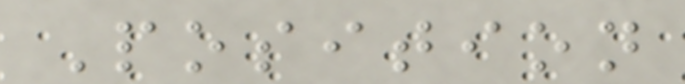Position
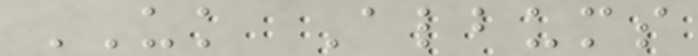UK Albums
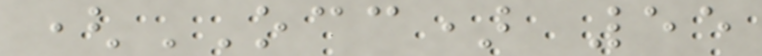(OCC) 55
